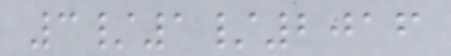3/1/2016
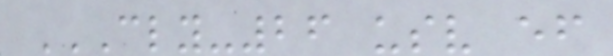CLY-26 USV EF
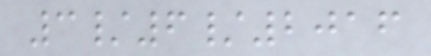3/6/2016
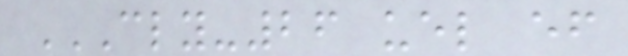CLY-26 UEL EF
